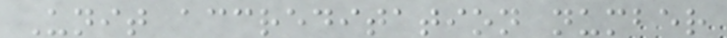Unit accreditation number
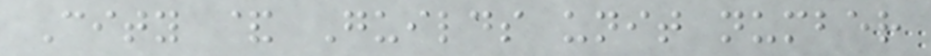City & Guilds unit number
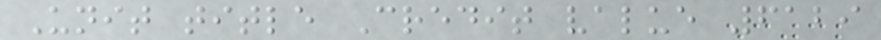Unit title Credit value 6129
